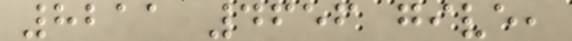8211 4656 give,
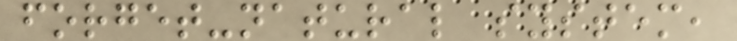forget-natural system,
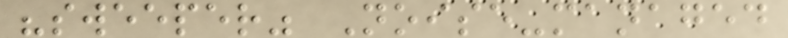"sweeper" Noise-managed
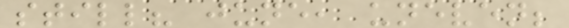still? june, uneven;
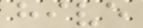hive
